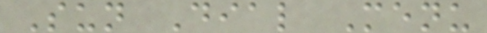Sun Dial Menu
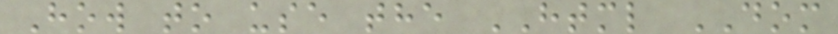How to use the HTML DOM
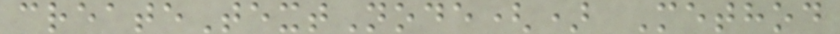createTextNode() Method
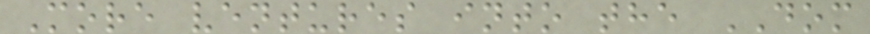More ventures into the DOM
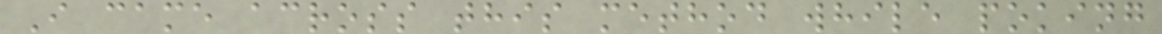I came across this method while poking
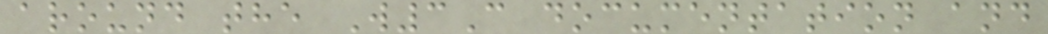around the W3C documentation and
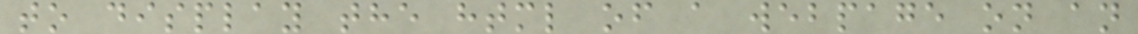to display the html of a webpage on an
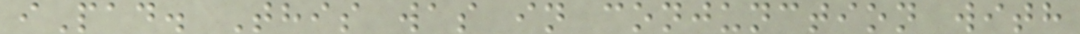iPad. This was in conjunction with
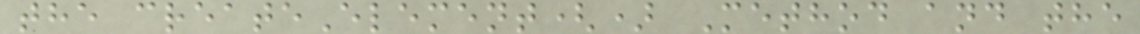the createElement() Method and the
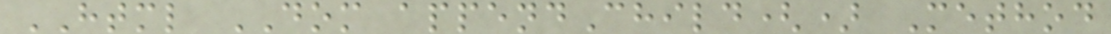HTML DOM appendChild() Method
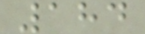184
